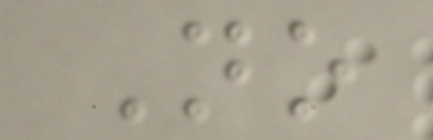No
